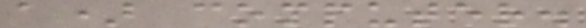a) computer.
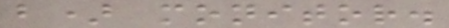b) monitor.
